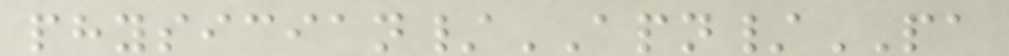physician/APN/PA
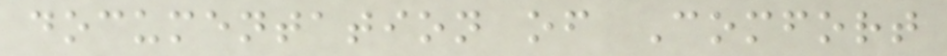documentation of Comfort
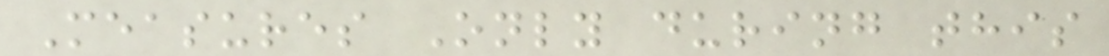Measures Only during this
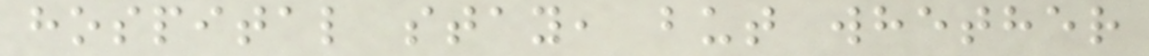hospital stay, but whether
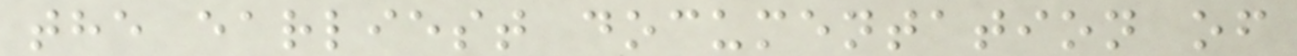the earliest documentation of
